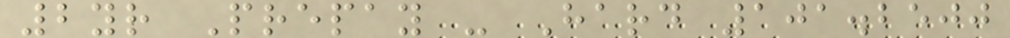2yr Prepay - Hard 101.2500
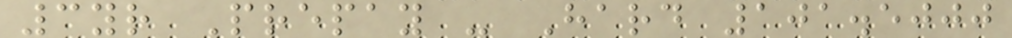3yr Prepay - Hard 101.5000
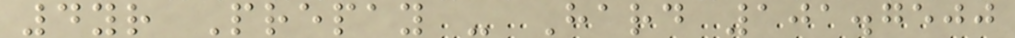4yr Prepay - Hard 101.7500
